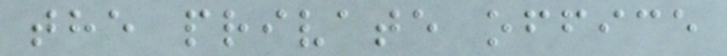the private office
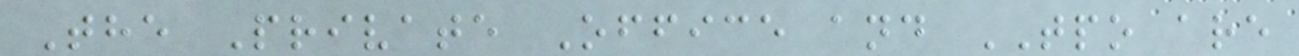The Private Office and TPO are
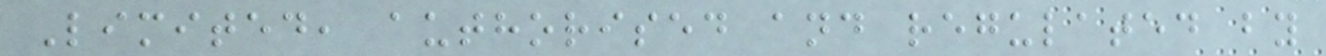Limited, authorised and regulated by
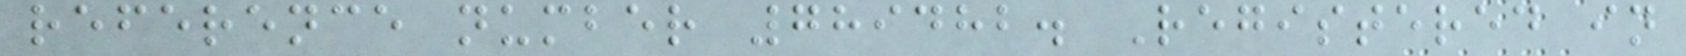reference number 789482. Registered in
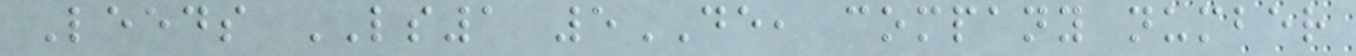Leeds LS1 5DE, company number
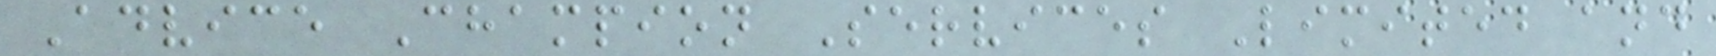Advice Champion Services Limited and
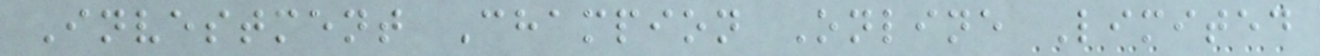Investment Champion Online Limited
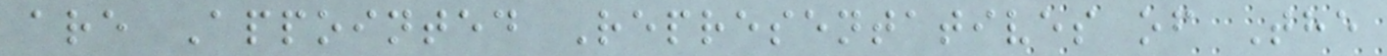are Appointed Representatives of The
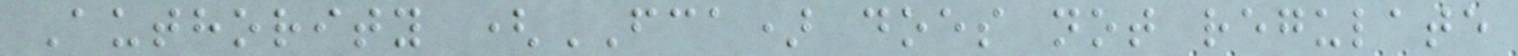Authority (FCA) does not regulate
